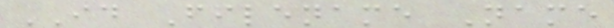ID Filename Name
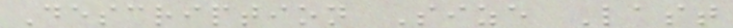Description Size Last
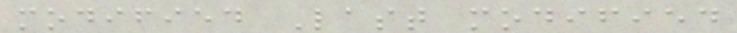modified Last modified
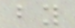by
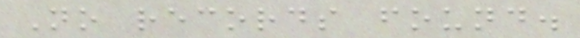No records found.
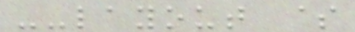--layout $
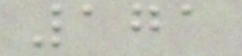171
